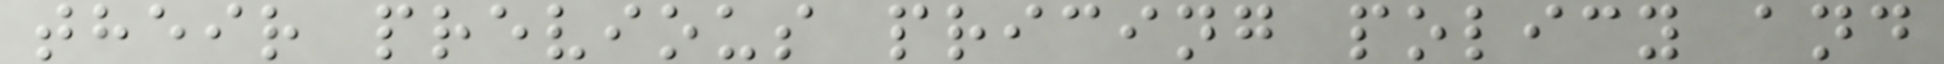their previous pricing policy and
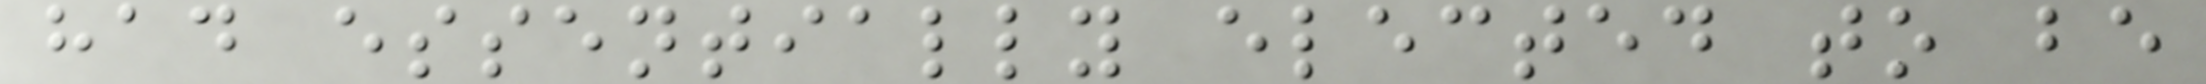had essentially elected to be
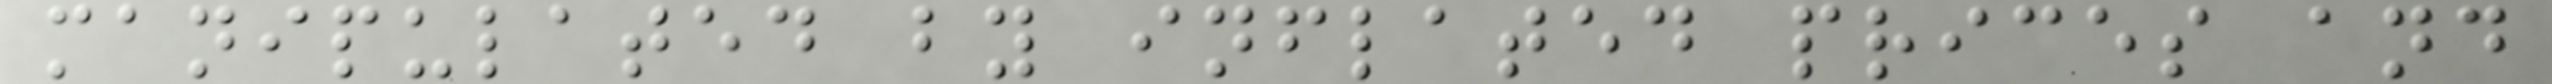manipulated by inflated prices and
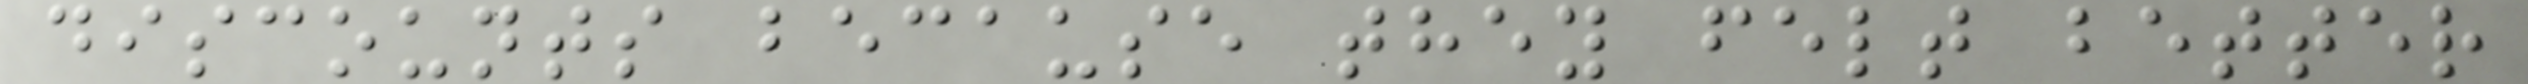discounts because they felt better
